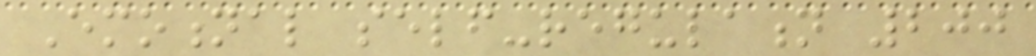Emotional self-regulation 200
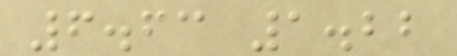6.63 1.22
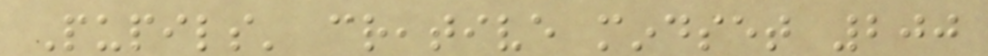Pupils' creative mindset 200
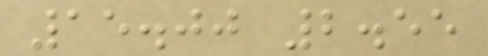15.00 2.55
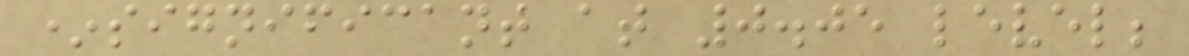*significant at 0.05 level;
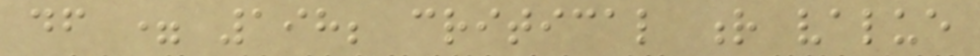df = 198; critical r value
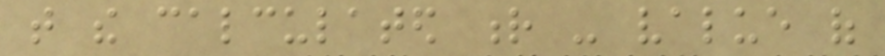that the calculated r - value of
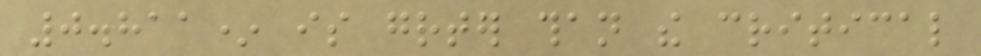0.811* is greater than the critical
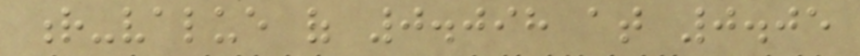r-value of 0.098 at 0.05
